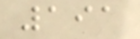191
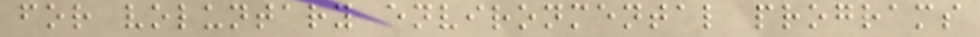for voluntary environmental programs
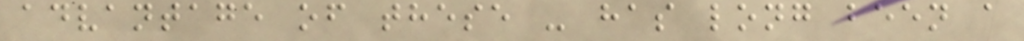advantage of these - has long been a
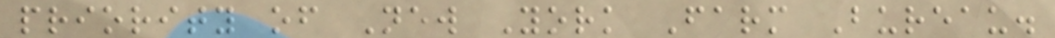priority of New York Farm Bureau.
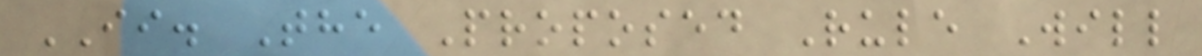II. The Proposed Rule Will
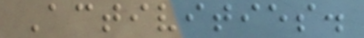Activities.
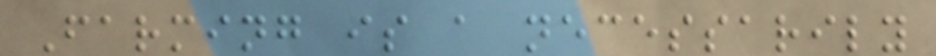Farming is a necessarily
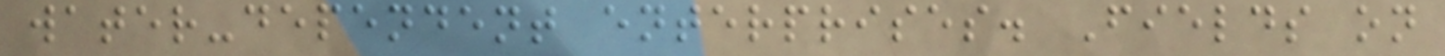water-dependent enterprises. Fields on
